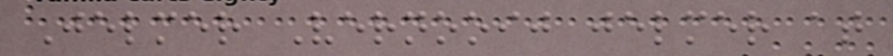Jelmer Vernooij jelmer at
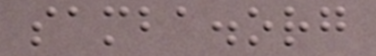samba.org
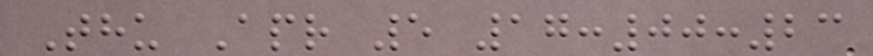Thu Apr 5 17:00:23
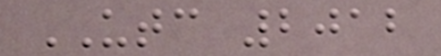UTC 2012
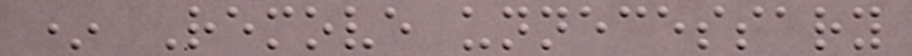* Remove unnecessary
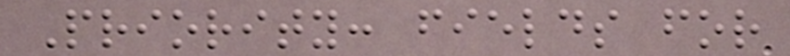Priority: fields for
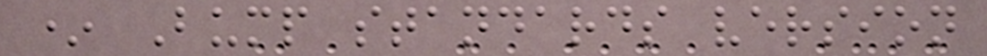* Bump standards version
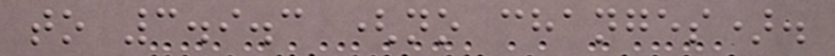to 3.9.3 (no changes).
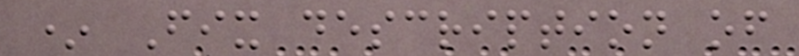* Fix description of
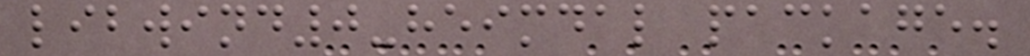libwind0-heimdal package.
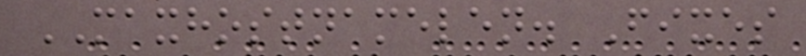MAXHOSTNAMELEN. Fixes
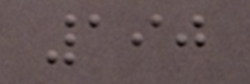190
